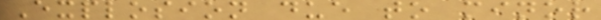Explosion due to minor
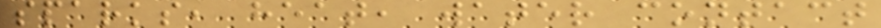sparks, heat, water contact
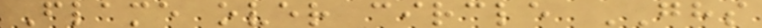Flame over circle GHS
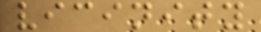vicinity
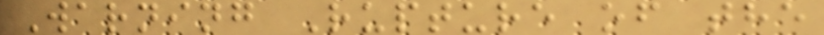Warning Rupture of the
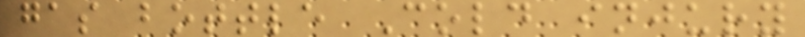gas bottle Cold injury
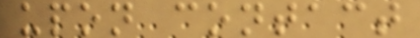upon contact
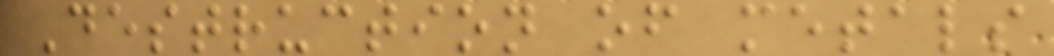Destruction of metals
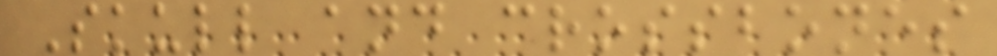Skull and crossbones
